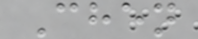Chen
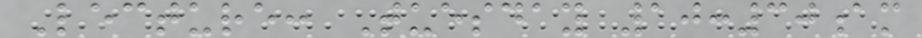Lecture: Tuesday 10:30am
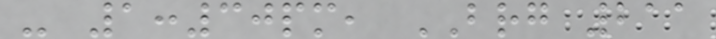- 1:30pm, BRG 211
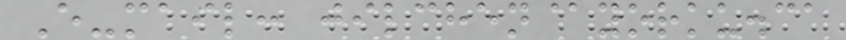E-mail: jilchen@yorku.ca
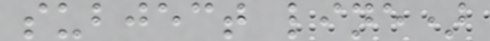subject line)
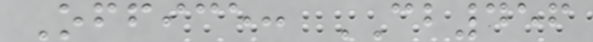Office: CB456
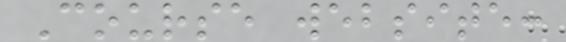Course website:
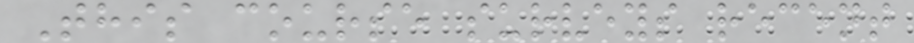This course surveys recent
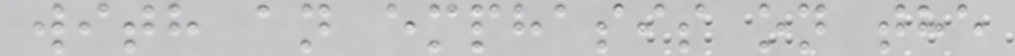with an emphasis on the
